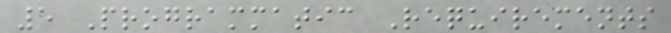5 Programmatic Requirements
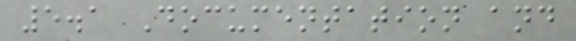5.1 Documentation and
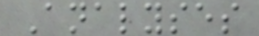Analyses
